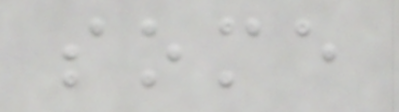some
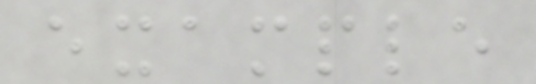example
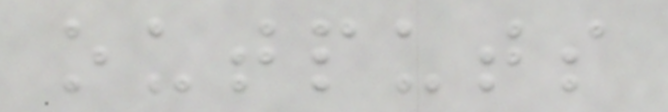outputs
